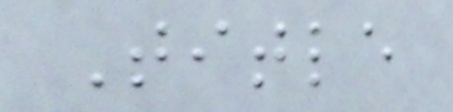Title
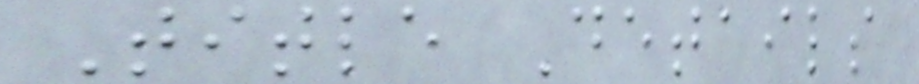Title Details
